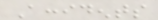Accidents
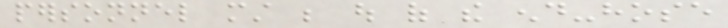personnel must be out of the end-hose
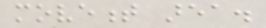movement area.
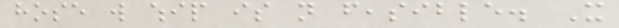hose will whip is not feasible. It
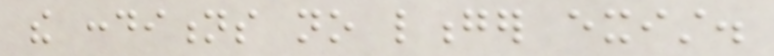the conditions no longer exist.
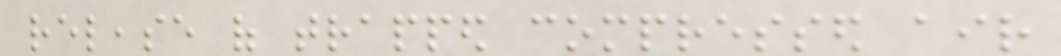release of trapped compressed air
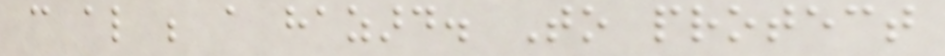can also be a hazard. To protect
